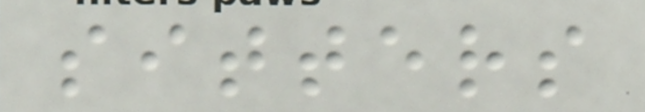sitters
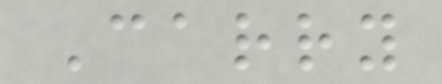Carry
